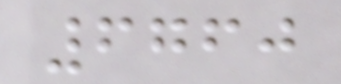6760
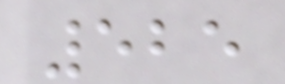525
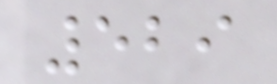529
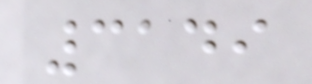3149
